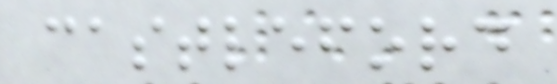castleford
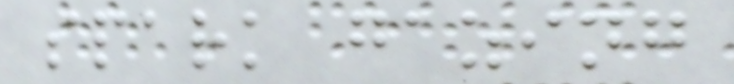spark gazing
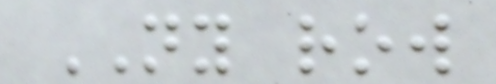NY row
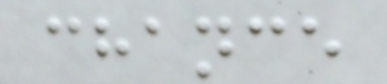chance
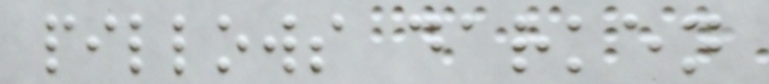pillows darken
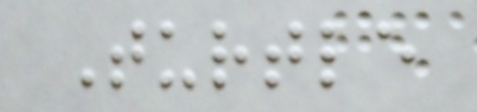Turtle
